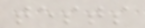tests
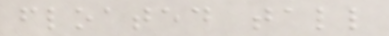floated tall
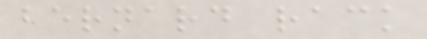bernard rack
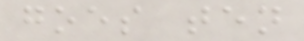goes ten
